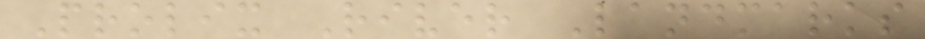Prolix River Landmarks
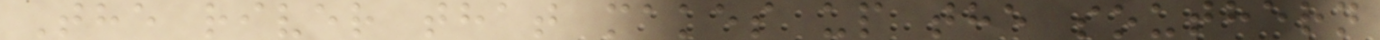The river that makes up the southern
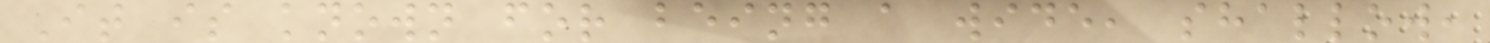It is known for being a wide, shallow,
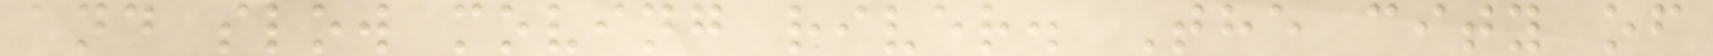and slow moving river. The city of
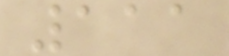111
